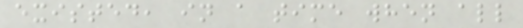existed, in a time when all
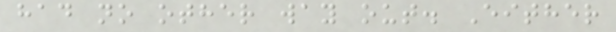had no other way out. Either
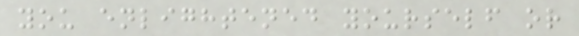you enlightened yourself or
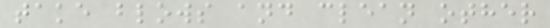take blows and clean other
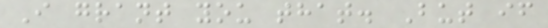I grant you that. But if
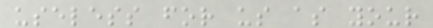useless for us as your
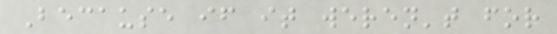Because if it weren't for
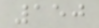150
